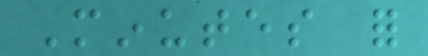Minutes for
